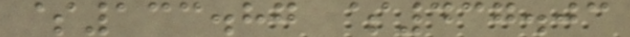$133.87 $437.03
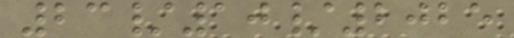23/10/2025
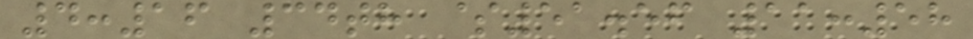4:16 34th $51.56 11:58
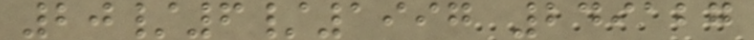20/6/1997 249127
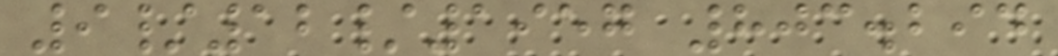9/12/1957 803.294
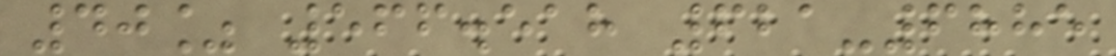40% 566.518 621-6885
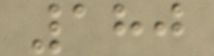180
